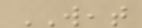WEAT
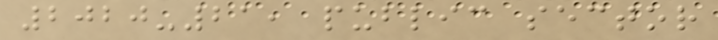2020-21, public sector
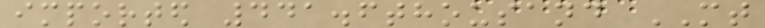imported 441.6thousand MT
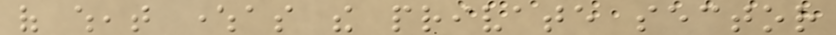of wheat whereas the private sector
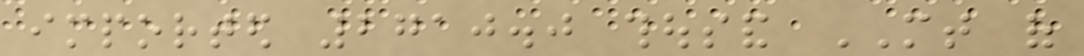imported 2710.0 thousand MT of
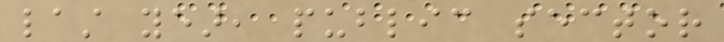last year, public sector
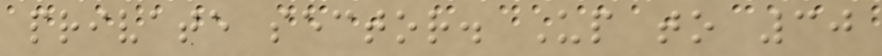private sector. Up to 30
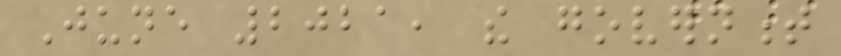June 2021, the government
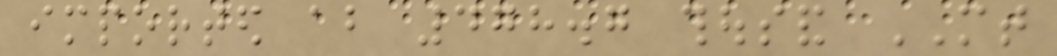imported about 478.7 thousand MT
